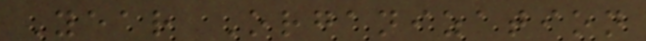Year Organization
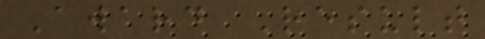Award Result
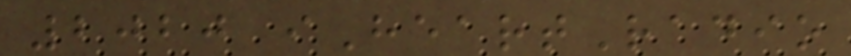2020 iHeartRadio
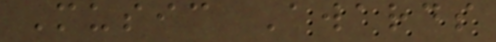Music Awards
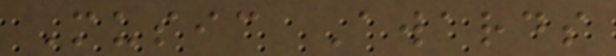Music Awards
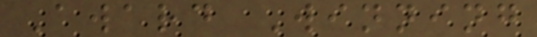Award Winning
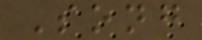Song
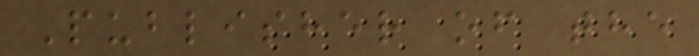Publisher of the
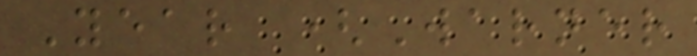Year (Warner
